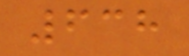638
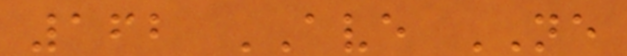162 AVE NE
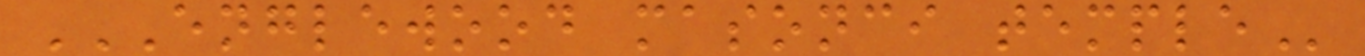ENGLEWOOD MASONCI TEMPLE
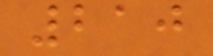210
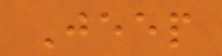Jeep
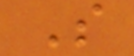S
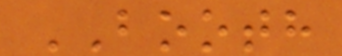BOOTH
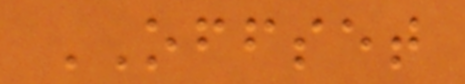OFFSET
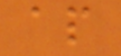ap
